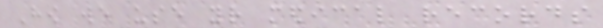How we use your medical records
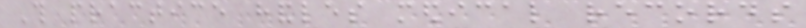This practice handles medical records
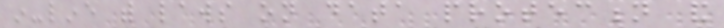in-line with laws on data protection and
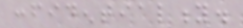confidentiality.
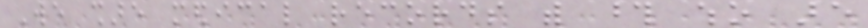We share medical records with those who are
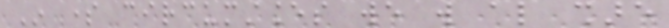In some circumstances we will also share
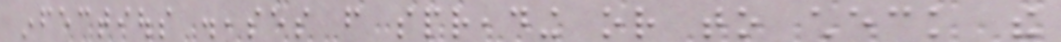infectious diseases from spreading or to check the
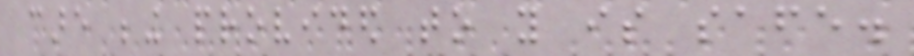care being provided to you is safe.
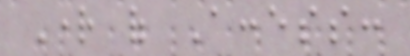Right of Access:
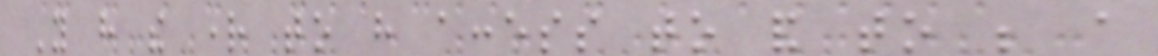You have the right to have access to and to be a
